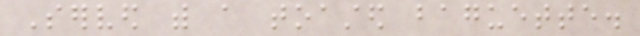Served with a toasted baguette.
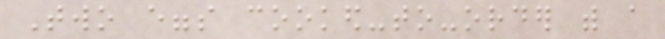Two eggs cooked-to-order with a
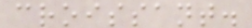croissant.
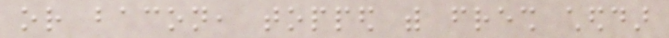or bacon, topped with fresh cheddar
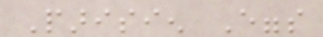Parisien Eggs
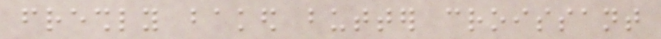freshly baked butter croissant
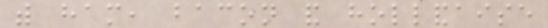with ham, bacon and hollandaise
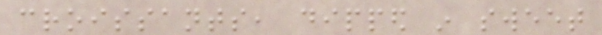croissants, dipped in sweet
